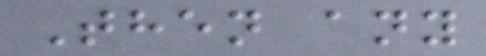Then any
